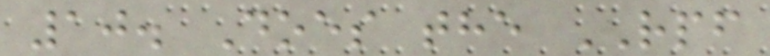10. Does the RPF
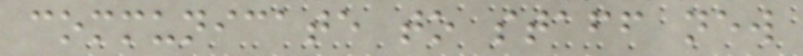communicate to staff new
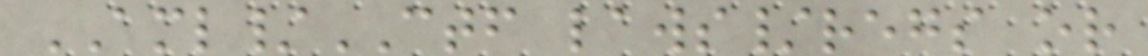AML/CTF laws/regs or
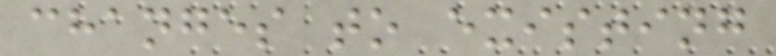changes to existing
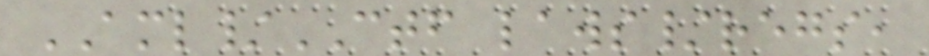AML/CTF laws/regs,
